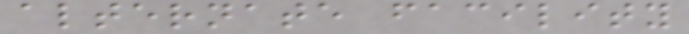alternate facility
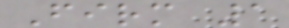Firm 1
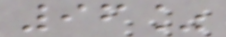96%
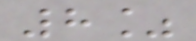8%
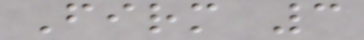Firm 3
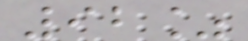92%
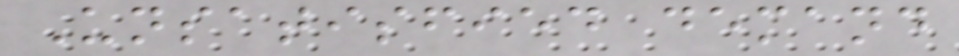Unsatisfied demand
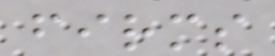firms
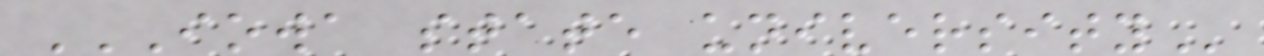IOWA STATE UNIVERSITY
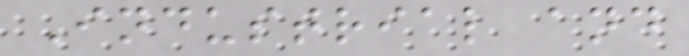Industrial and
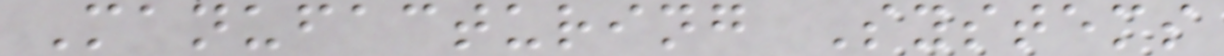Manufacturing Systems
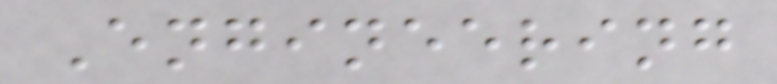Engineering
